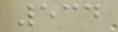534
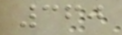360
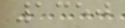1350
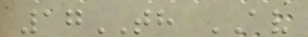17TH AV
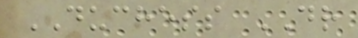DUCHESS DR
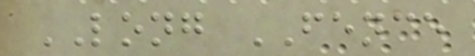LONG FENCE
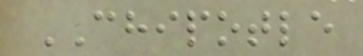CHIPOTLE
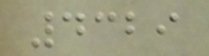4329
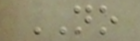NO
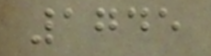1745
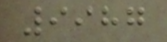9987
